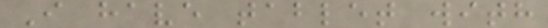I have tablet with
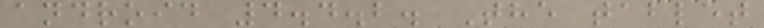android 4.4.2. The tablet
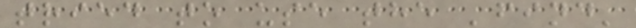tried to use the 'find'
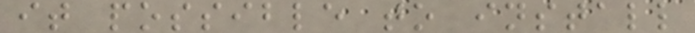it possible to install
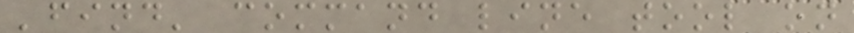'find' command line tool on
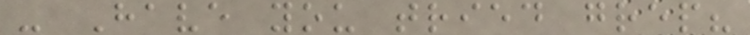- Have you tried grep?
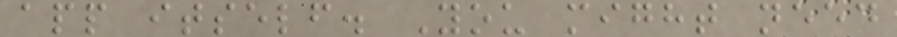app itself. You might need
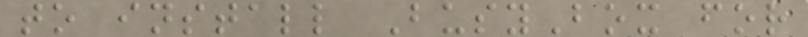to install BusyBox for
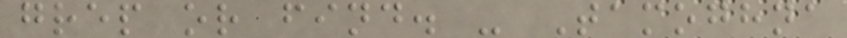grep or find. - Tamoghna
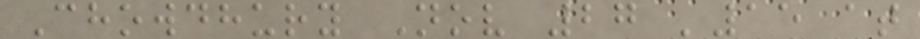Chowdhury Nov 27 '15 at
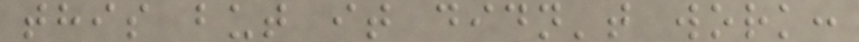this but it didn't work:
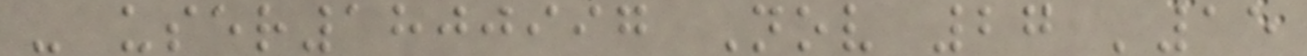- user1800997 Nov 27 '15
